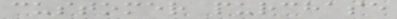customer purchase
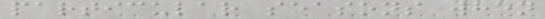particular seasons when
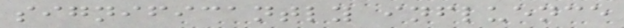significantly influence
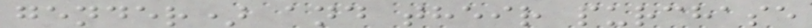gender) and their purchase
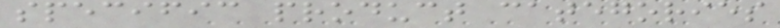specific product categories
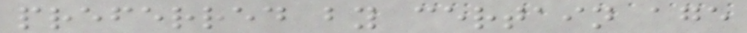preferred by certain age
